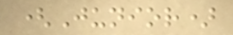(Junior)
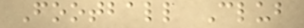Football Club
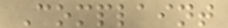Complaint
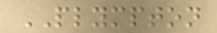PLYMPTON
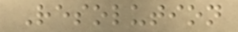Resolution
